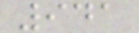941
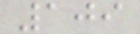109
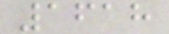1618
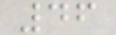46
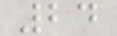24
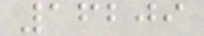16209
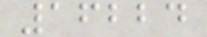16224
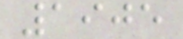1905
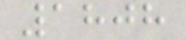1808
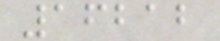16212
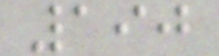190
